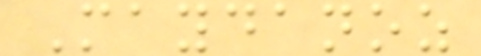Maydanoz
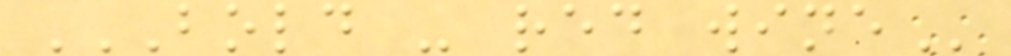BOLD - RED WINE
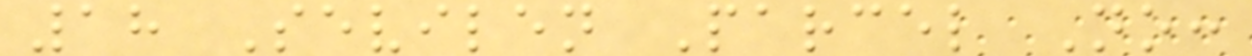18 Sevilen Parcel No:
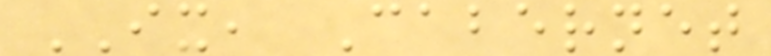IX, Cabernet
